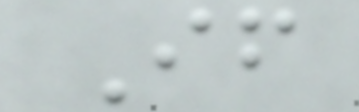If
